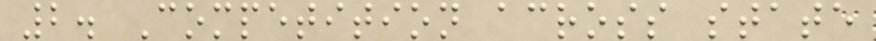2. Competition across state
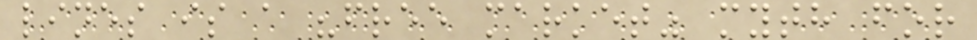lines is a "free market" myth for
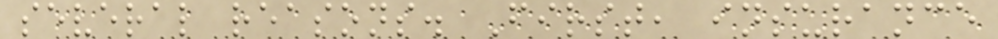several reasons. First, insurance
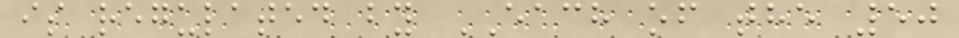is regulated by EACH of the 50
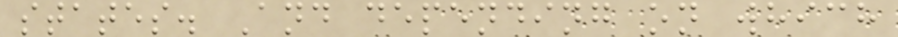states. And depending on which
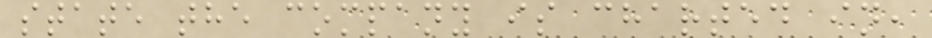state the company is charted in,
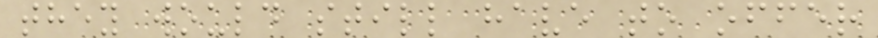they would still have to offer
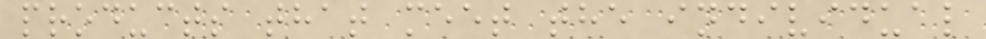products that meet the individual
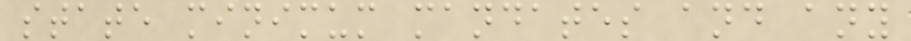state minimum mandates and any
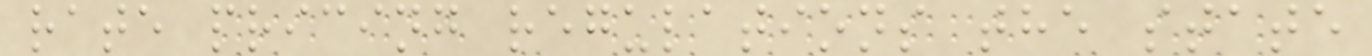rate pricing regulations the state
